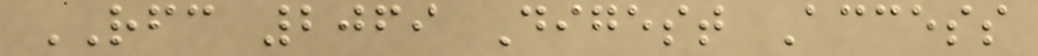RFC 2069 Digest Access
